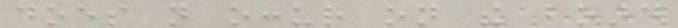does not occur on the board
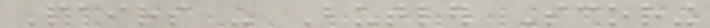Pairs - Butler Scoring
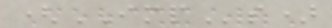(IMPs)
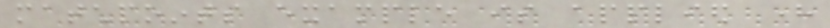matchpoints example is applied here
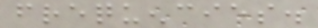frequencies.
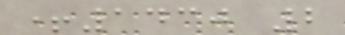+1430 2
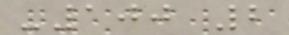-100 2
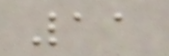11
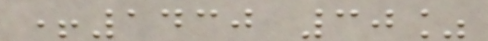+1430 30%
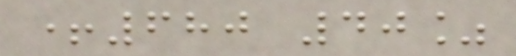+680 40%
